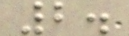2.
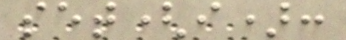set(i):
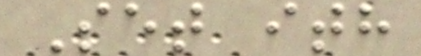Set ith
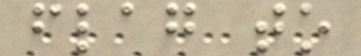flag to
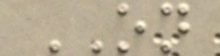ON
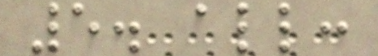5. all:
